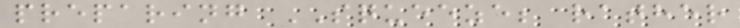preparing SQUEEZE; rather
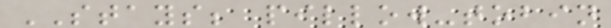STAYS; pillow-tobin
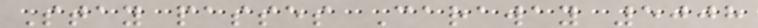Stay passes Caraway 5008
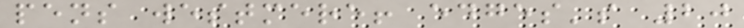pens westmere! edges's 20
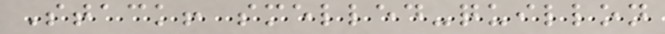Stack! smelled-quillon
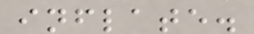inflate.
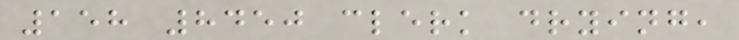158 8450 clerk drying,
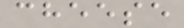cheese
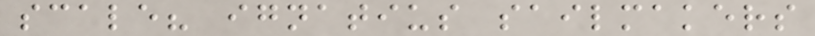scale? ignatius sailmakers
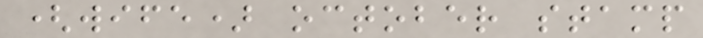(wife) october stamp
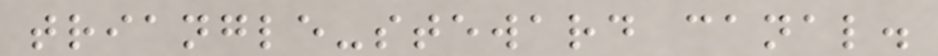triangle-steward canal.
